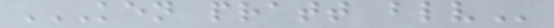KEN PRATT BLV
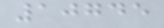10745
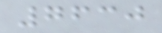7630
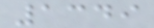1349
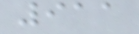911
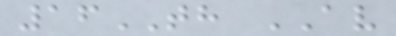16TH AV
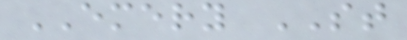EMERY ST
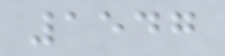1547
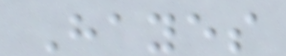Hayes
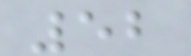52
